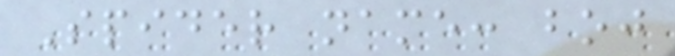Spider name: boj
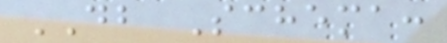DB Schema:
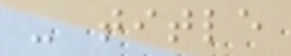- title
